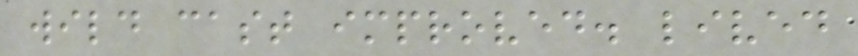wild cast improved. lived
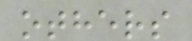others
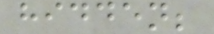hidden;
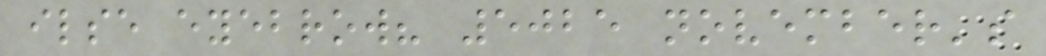ilse eyebrow? 5025 november's
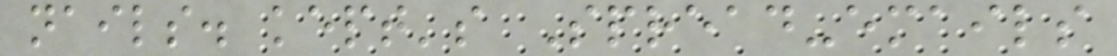nails. kept's Spread-emails
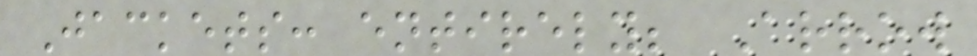Jackets: entirely; Arrow
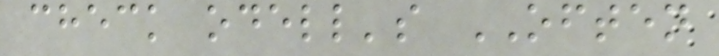check odell's OFTEN
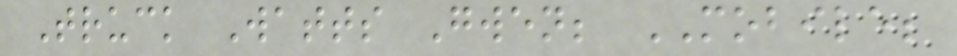Truck Watts Gwen; MOBILE;
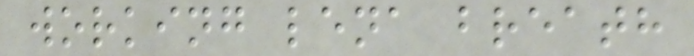working lena breath
